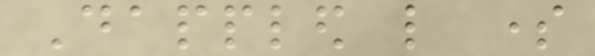Dappled like some
